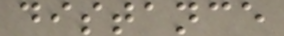distance
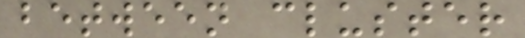between cluster
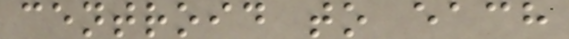centroid to each
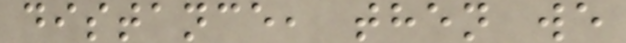distance, then we
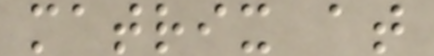matrix at
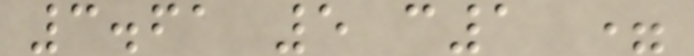3.61 5 c1 =
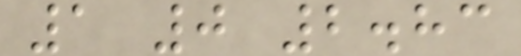1 0 2.83
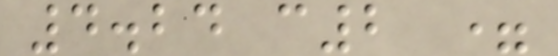4.24 c2 =
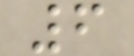6
